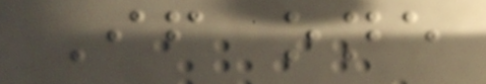If one
